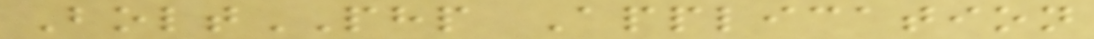BoltPHP Application
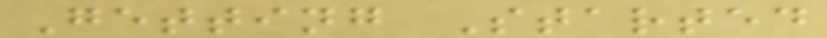Getting Started
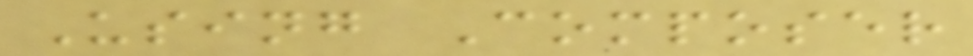Using Composer
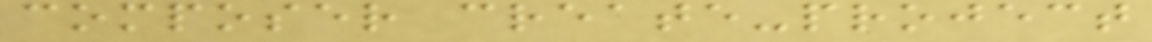composer create-project
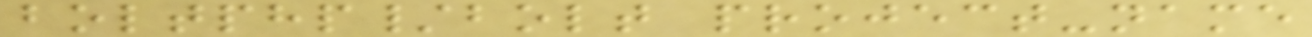boltphp/bolt project-name
